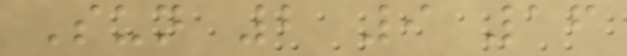Sun 2 9 16
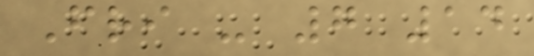Fri - 7 14
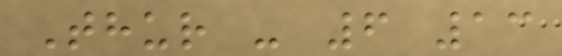Thur - 6 13
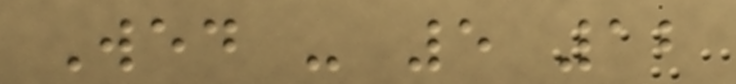Wed - 5 12
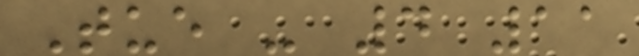Tue - 4 11
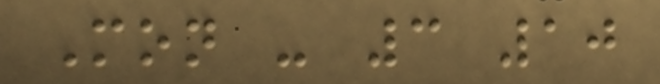Mon - 3 10
